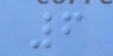6
